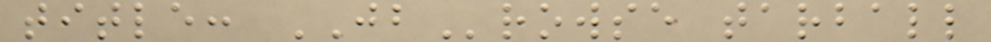title: JBrowse tarball
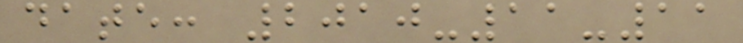date: 2010-11-11
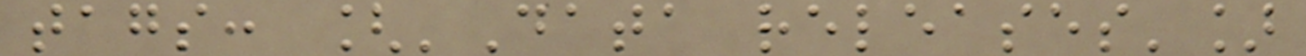tags: ['Data releases']
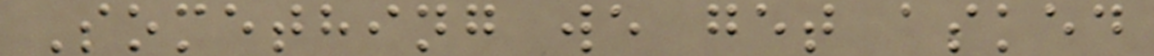Something we get asked
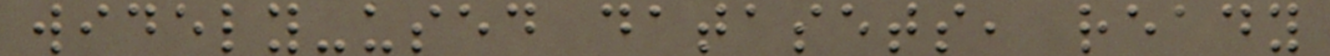widely-used datasets, ready
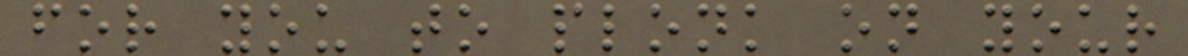for you to plonk on your
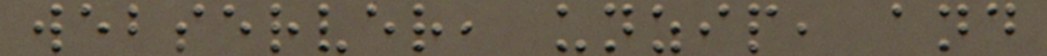webserver, unzip, and
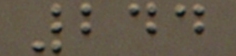244
